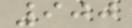900
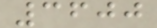3600
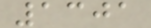1301
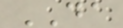DA
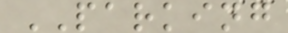PARKING
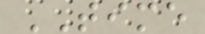TIME
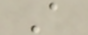A
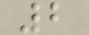2
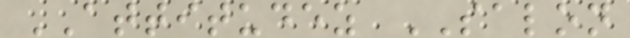ATTITUDEZ SALON
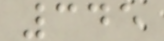345
